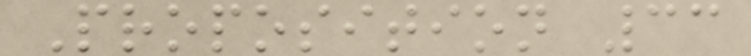Proposition 33
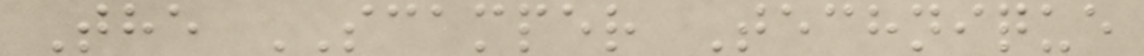The SCAMPER Technique
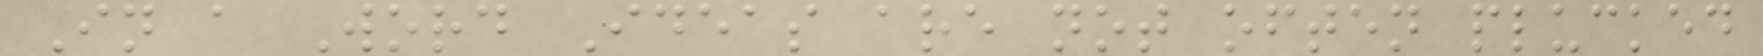In a Word Ideas are not often plucked
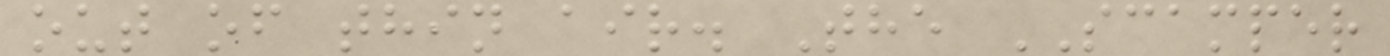out of thin air. The SCAMPER
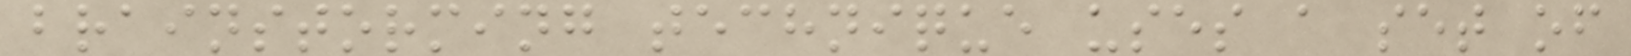brainstorming technique uses a set of
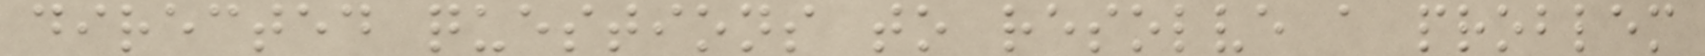directed questions to resolve a problem
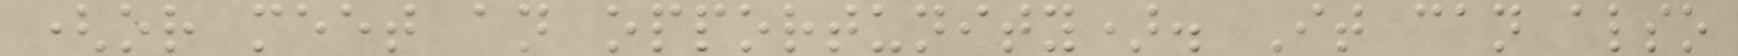(or meet an opportunity). It can also
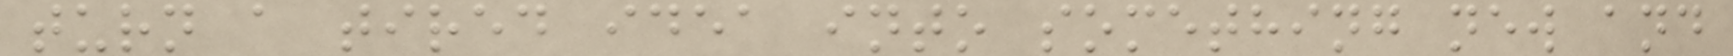turn a tired idea into something new and
